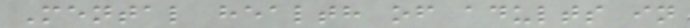Mental health of adults in
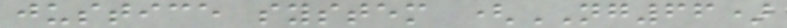justice system (NG66)
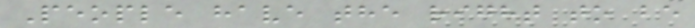People have the right to be
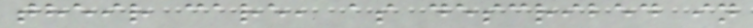their care, as described in
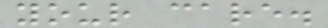your care.
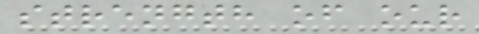strength of our
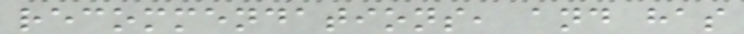recommendations, and has
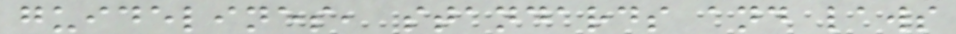guidelines, standards and laws
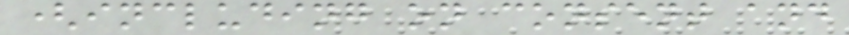(including on consent and
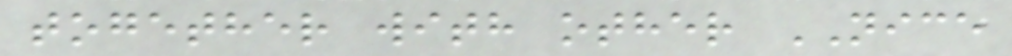together with other NICE
